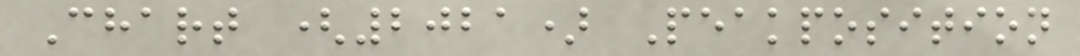Chart (2021) Peakposition
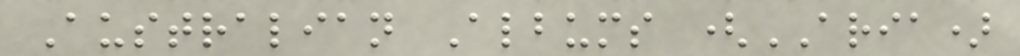Australian Albums (ARIA)
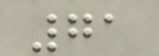71
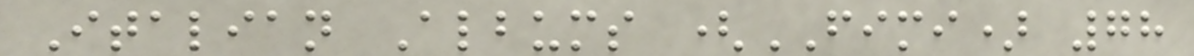Italian Albums (FIMI) 78
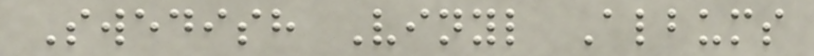Swedish Vinyl Albums
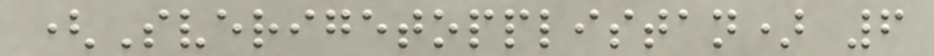(Sverigetopplistan) 6
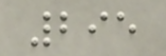295
